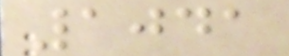1041
